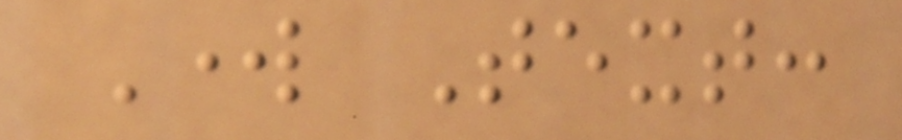Work Text:
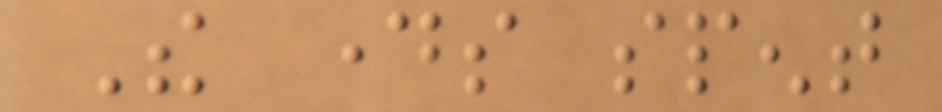The days spent
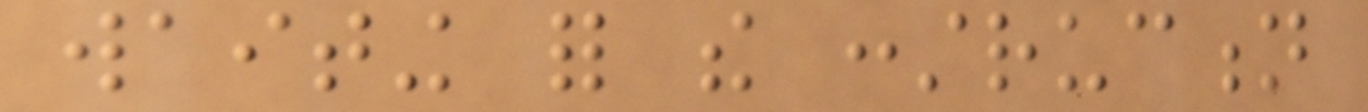waiting for the construction
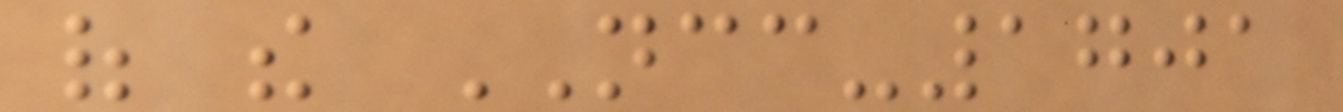of the NCC-1701
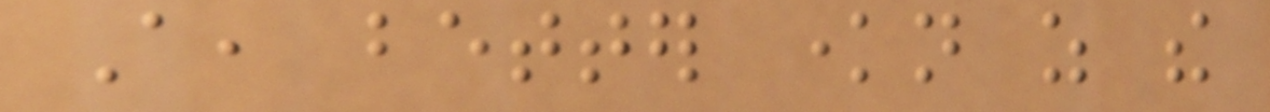A, better known as the
